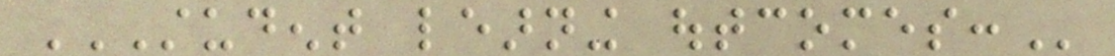STUDENT LEARNING OUTCOMES:
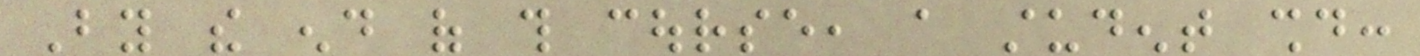By the end of this course, a student should:
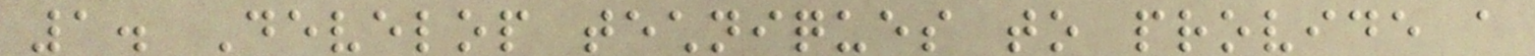1. Develop techniques to provide a
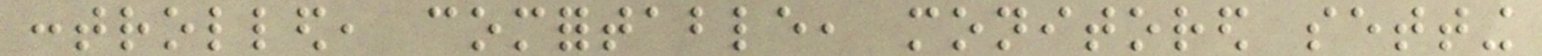controlled, comfortable, monitored setting
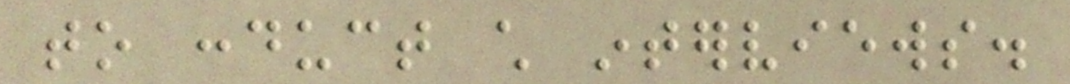to conduct child interviews.
